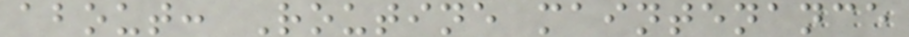about: Routine maintenance
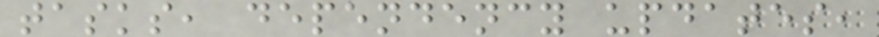tasks, dependency updates,
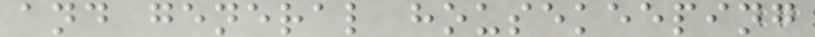and general housekeeping
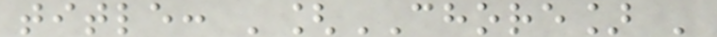title: '[CHORE] '
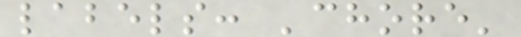labels: 'chore'
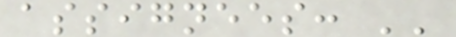assignees: ''
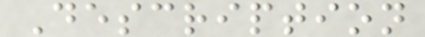Description
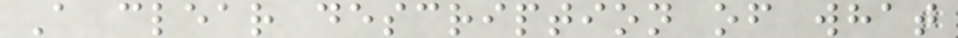A clear description of what
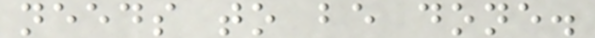needs to be done.
